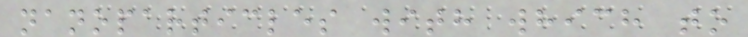nanoparticles with which to
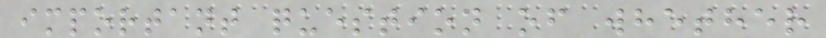important question of whether
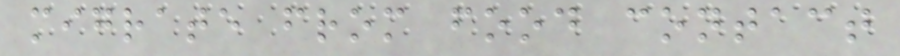migrate from food contact
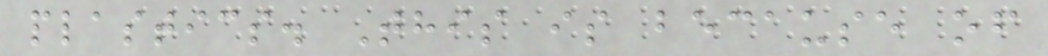plastics. This is because of
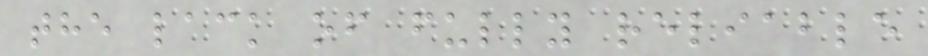the lack of fully reliable
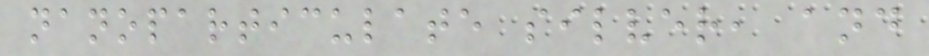nanoparticulate silver, and
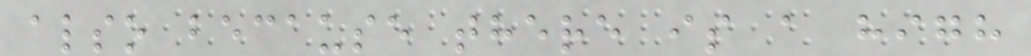also because there is a high
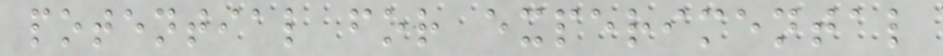potential for experimental
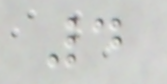4
